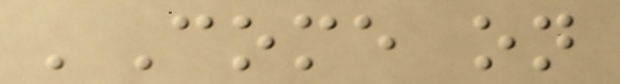'Come on
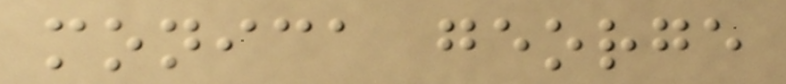monica george
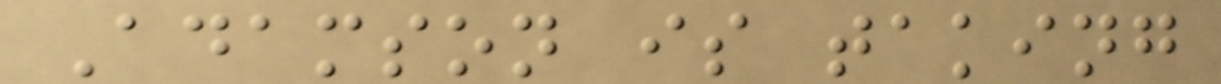Adamson is taking
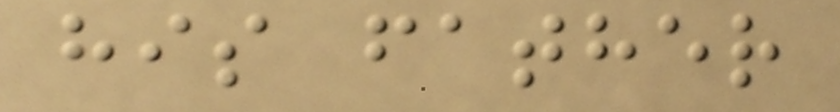his father
